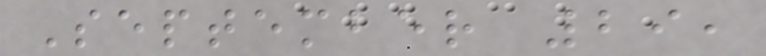September 29,
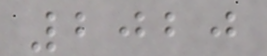2020
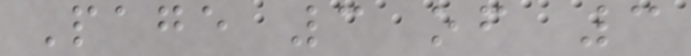Page 3 of 3
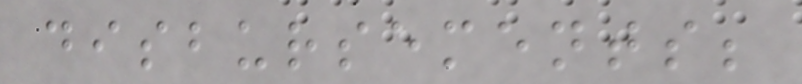disbursements;
